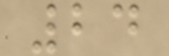24
